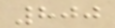800
